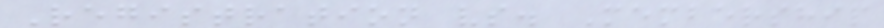Registration vs. Membership
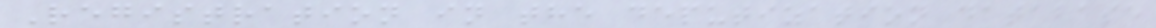Registration in the deputization database
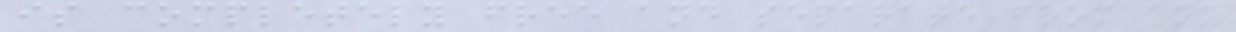is completely free and separate from any
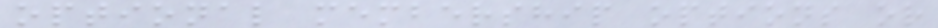optional membership options or
